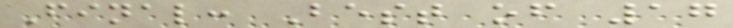Final: Best of 17
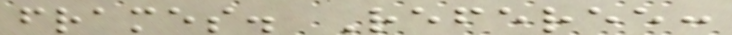frames. Referee:
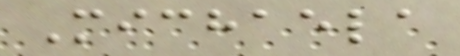Michaela
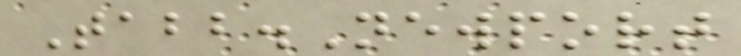Tabb.Newport
